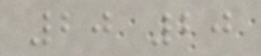20 20
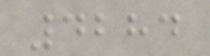4284
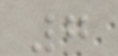7
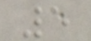5
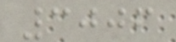3006
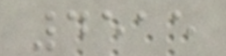4515
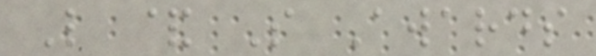L & S Awards
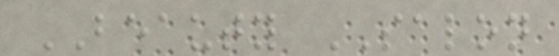BEAUTY SALON
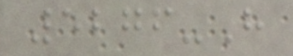5276-H
